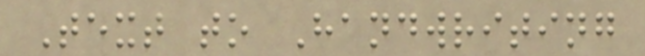Text to Handwriting
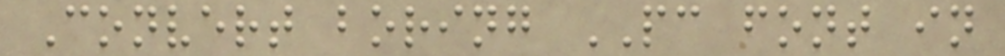Convert boring PC font in
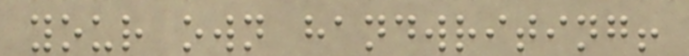your own handwriting!
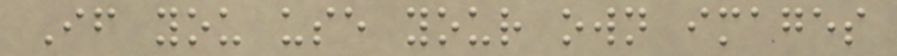If you use your own images
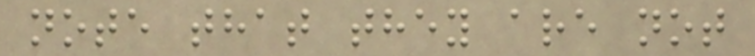note that they are not
